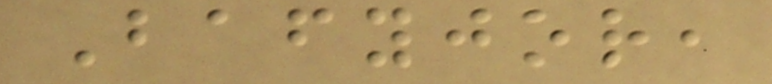Bafyjor,
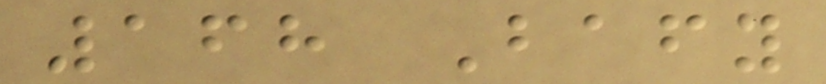168 Bafy
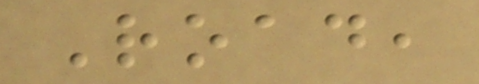Road,
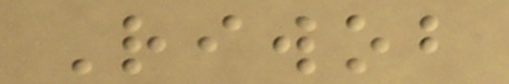Riwob
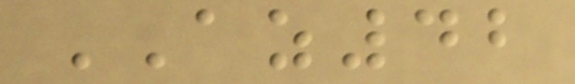AZ42
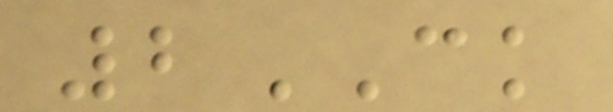2CK
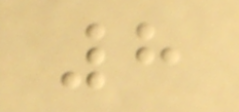8
